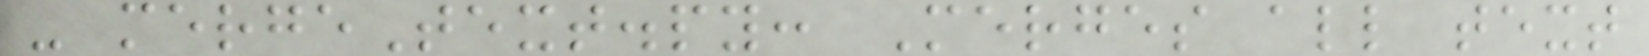- mergeText.py: Merges all text
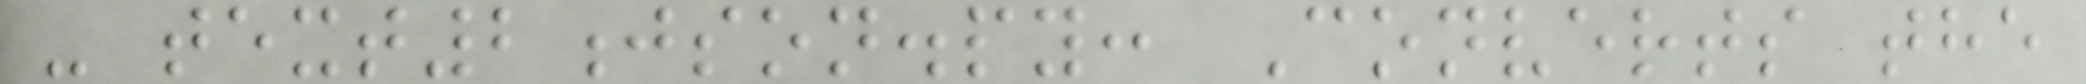- text2json.py: Converts the
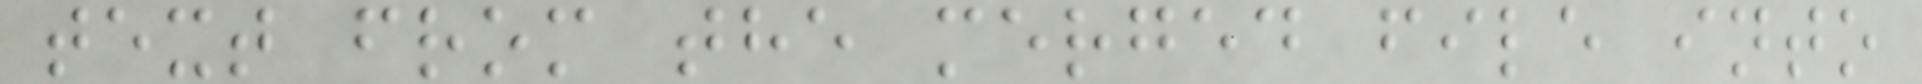text from the merged file into
